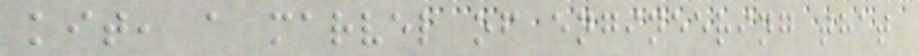kit, a marvel of engineering that
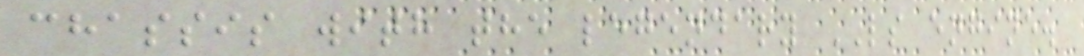chassis with the legendary LS engine.
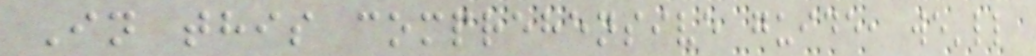In this comprehensive guide, we'll
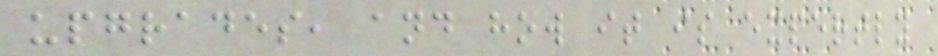upgrades, and how it is expertly
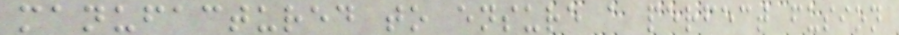manufactured to ensure a perfect fusion
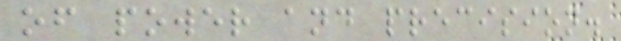of power and precision.
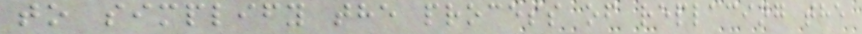to simplify the process of replacing the
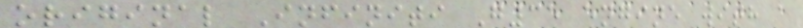original Infiniti G35 engine with a
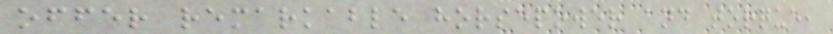offer remarkable horsepower and torque,
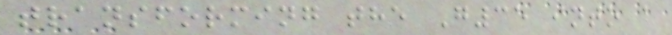transforming the G35 into a
